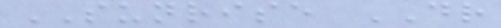SUNRISE DR
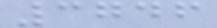3746
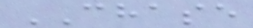CHASE
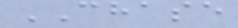CHASE
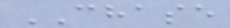CHASE
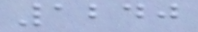1240
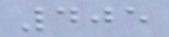405
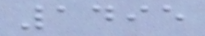1495
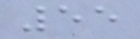55
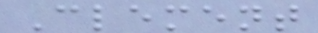Clement
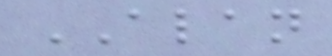ALAN
